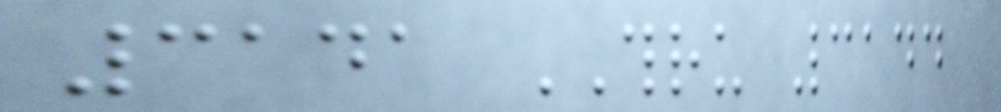3141 THRU 3144
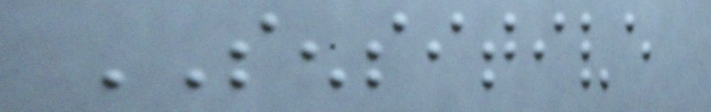SENSITIVE
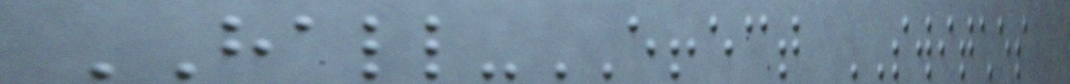HALL-EFFECT SWITCHES
